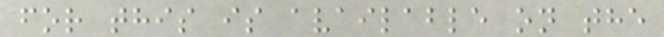for this is available on the
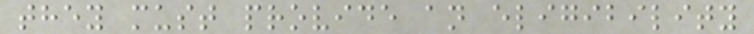they must provide an eligibility
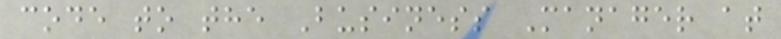code to the Business Manager at
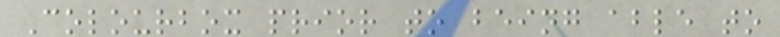Colourbox prior to being able to
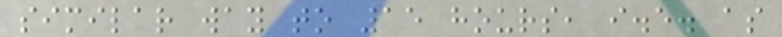similar way to 15 hours, i.e. as
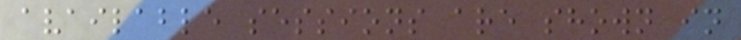available sessions are shown in
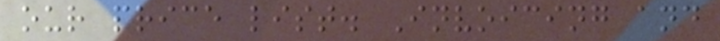our price list. Invoicing and
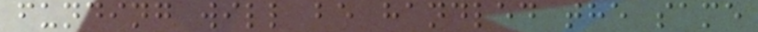funding will be handled the same
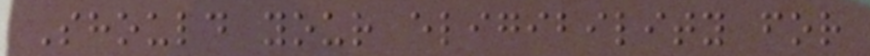Should your eligibility for
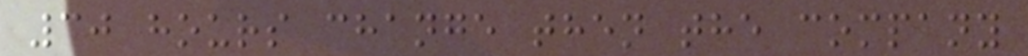30 hours change then the company
